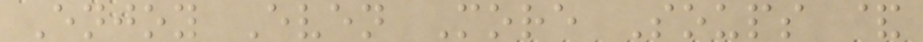Enjoy Even More Soups &
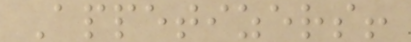Appetizers!
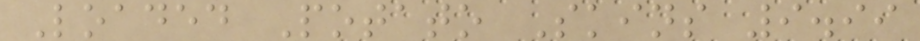Loaded Potato Skins 9.99
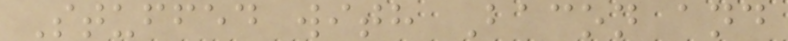Stuffed with Bacon and
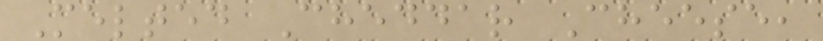Melted Cheddar Cheese,
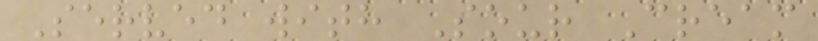Served with Sour Cream
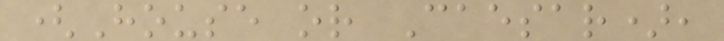(House or Caesar),
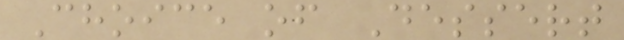Choice of Dessert
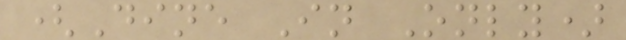(Dine In Only)
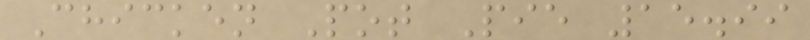Chicken Pot Pie 15.99
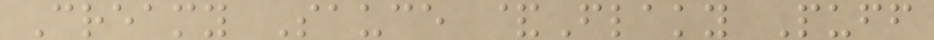Creamy Sauce &Flaky Puff
